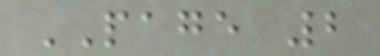PAGE 2
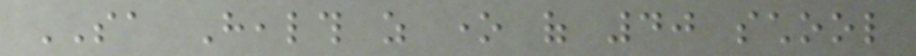SA Health as one of 40 school
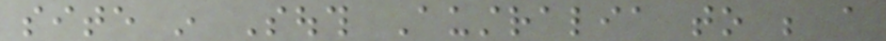site in South Australia to be a
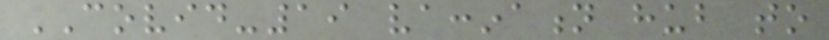COVID-19 vaccination hub to
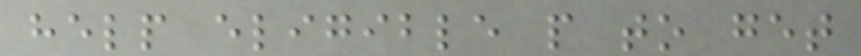help eligible people to get
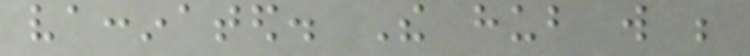vaccinated. The hub will be
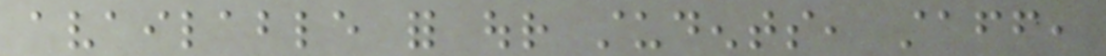available for our students, staff,
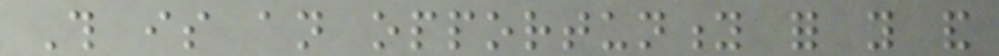This is an opportunity for you and
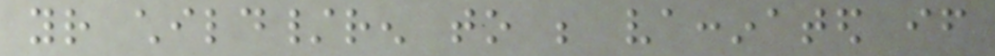your child/ren to be vaccinated if
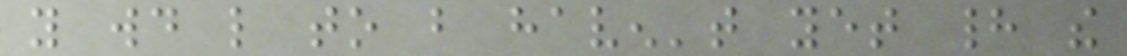you would like to but haven't yet had the
